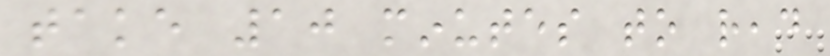take 10 minutes to read
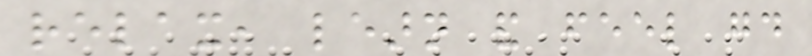relax, learn and feel good
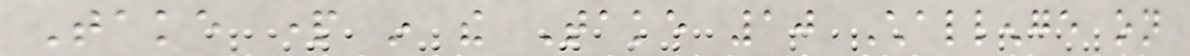Take part in the Take 10 Challenge on
